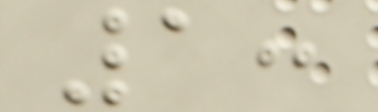1:
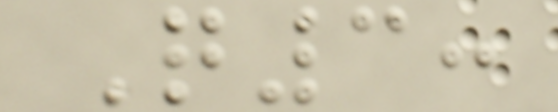Q3:
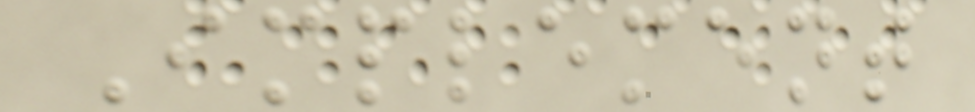Implement
